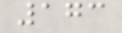173
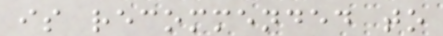is recommended to
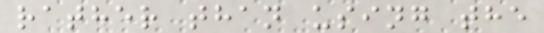rather than using the
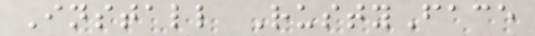Install RustyFace
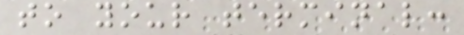to your terminal:
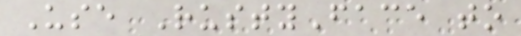Use RustyFace to
